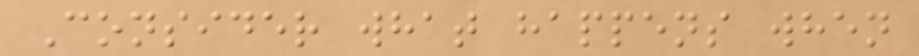Consider what happens when
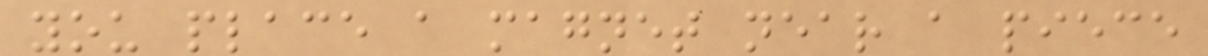you place a magnet near a piece
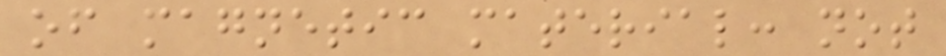of magnetic material: not
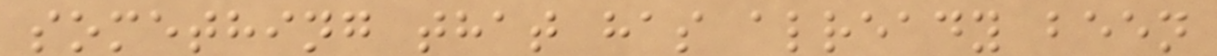something that has already been
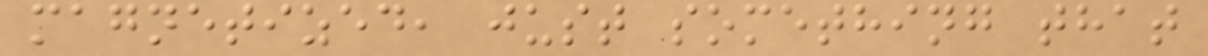magnetized, just something that
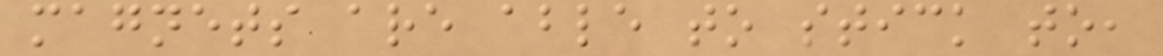magnets are able to stick to,
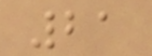21
